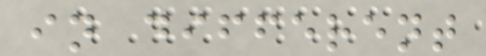in different
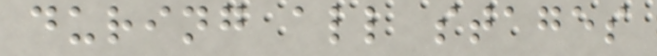during all stages
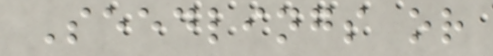Seedlings or
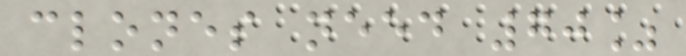clones need 70%
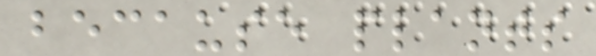because plants
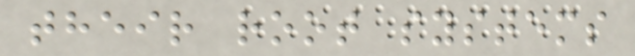their root systems
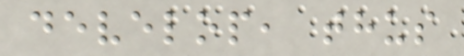develop, thus
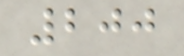200
